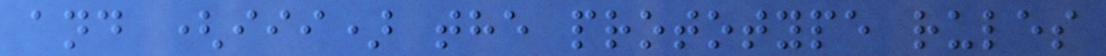and (iii) the prototype rules
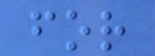for
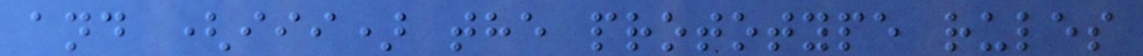and (iii) the prototype rules
